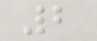2
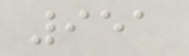951
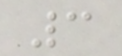3
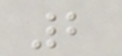2
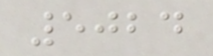5024
